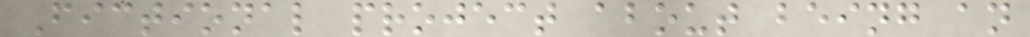Fictional project about being an
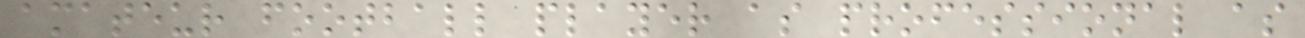amateur football player as professional as
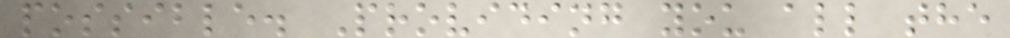possible. Providing you all the
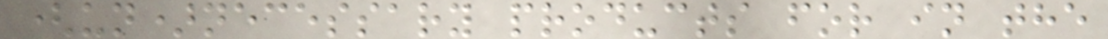(un)necessary products for in the
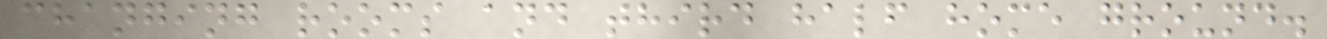changing rooms and third half home ground.
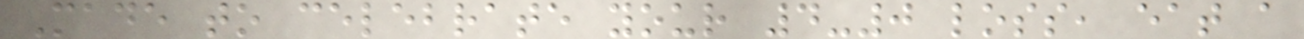Made to celebrate your 4-0 loss, eat a
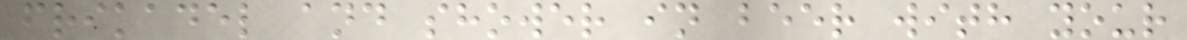frikadel and shower in beer with your
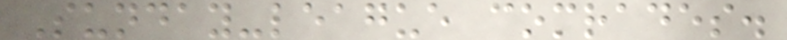Sunday-league comrades.
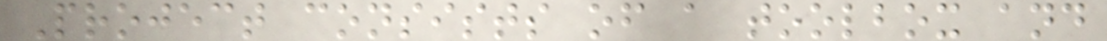Project consists of a toolbox and
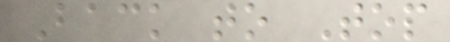Back to Top
